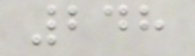248
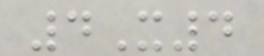4X4
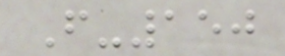F-150
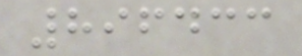896433
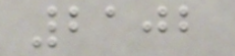2102
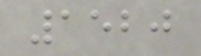1520
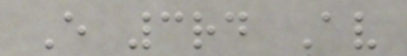E 3rd Av
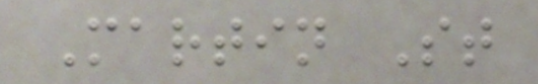Martin St
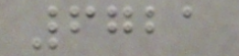6721
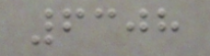6308
